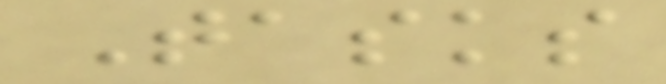Tasks
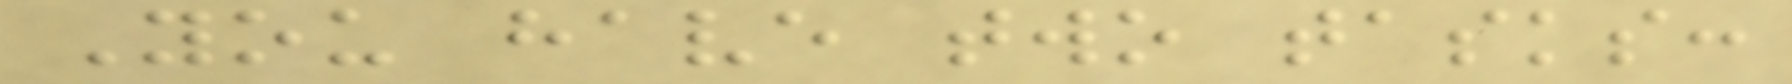You have two tasks:
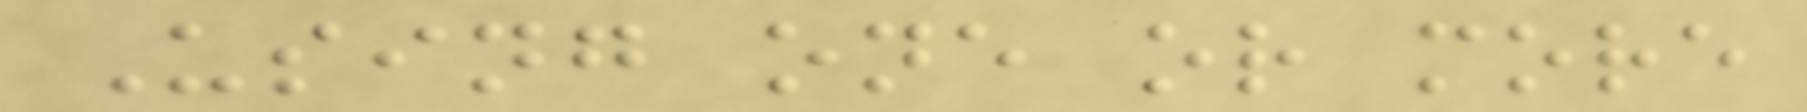Using one or more
